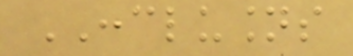CONCLUSIONS
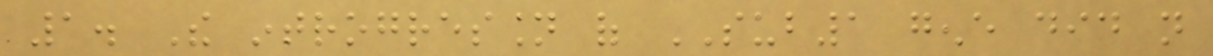1. The introgression of SUB1 gene did not
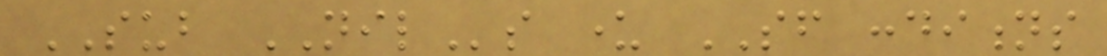SUB NILs under SF conditions
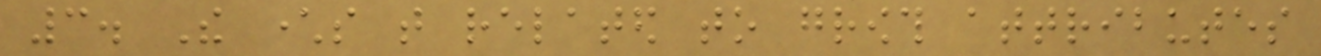3. The characters that related to growth attributes
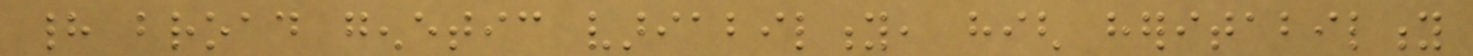had broad genetic variability, high heritability
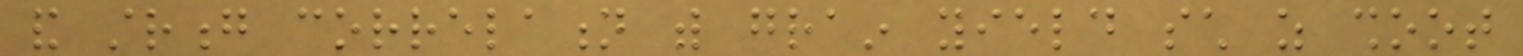and strong correlation with grain yield such as shoot
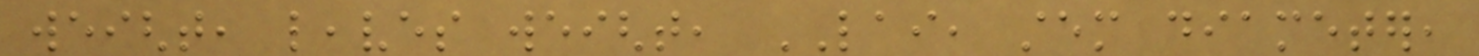weight, leaves weight, LAI, stem diameter,
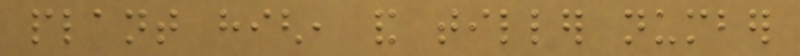plant high, and tiller number
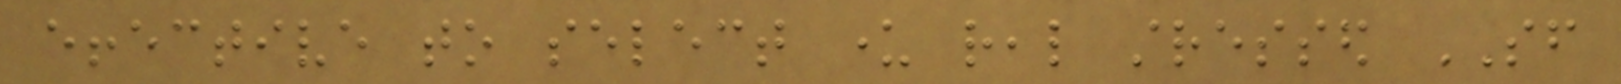effective to select under real stressed SF
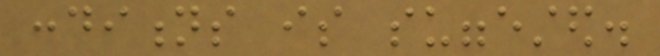conditions is suggested.
